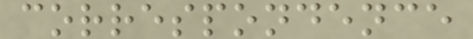correspondence
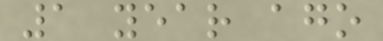1 year ago
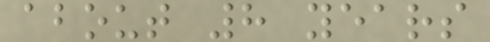about 8 years
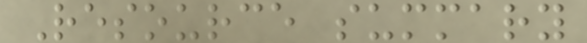Resource summary
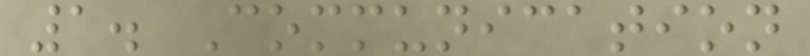1. Communication
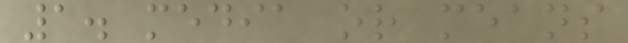1. media or means
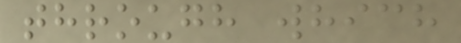through which
